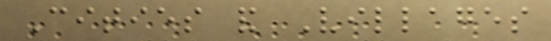Cities and Villages
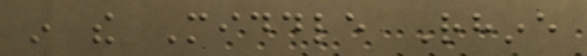in the Middle Rhine
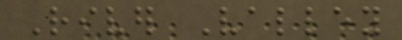River Valley
